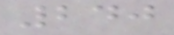240
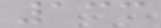133
